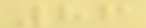86
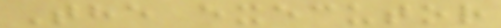The executor
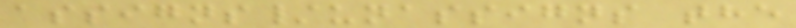assigns/unassigns the
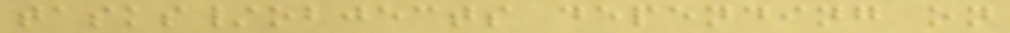tasks/objects depending on
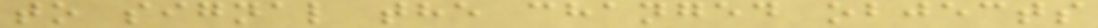to signal the changed objects
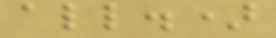all.)
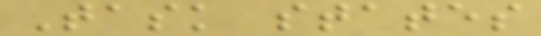Task states
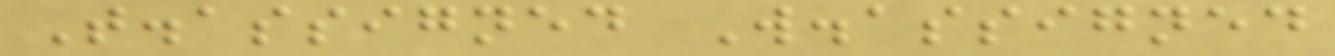T.assigned W.assigned
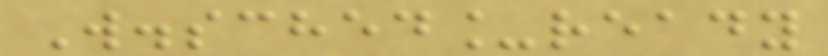W.sched_ready
